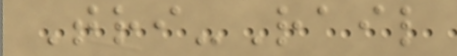Tri-Rail
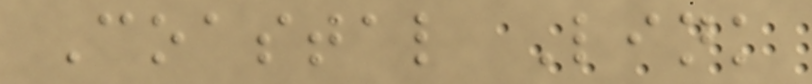Coastal Link
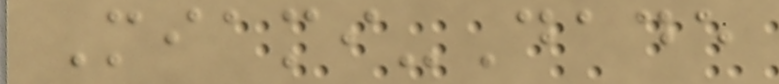Miami-Dade
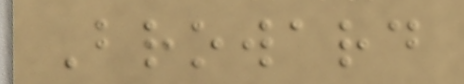Broward
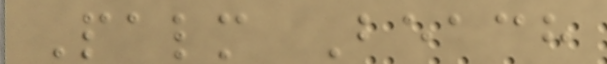Palm Beach
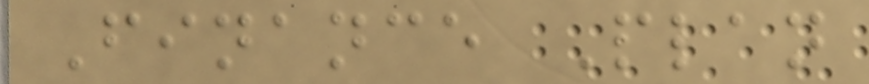Finance Plan
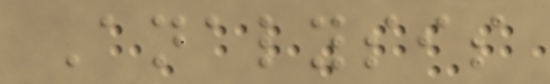Analysis
